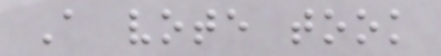A vote took
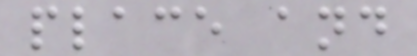place and
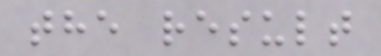the result
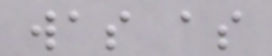was as
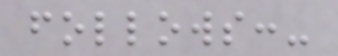follows:-
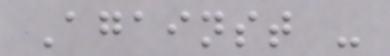Against -
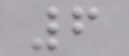6
